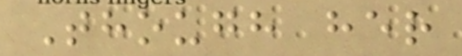Though her
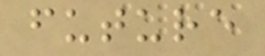future
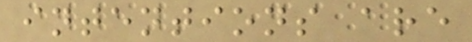intentions are
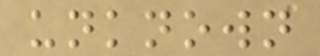unknown
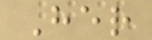Her
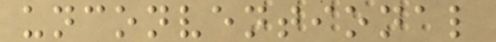unconventional
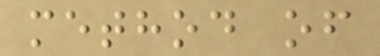method of
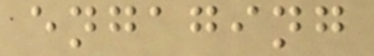engaging
